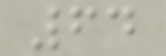64
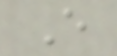E
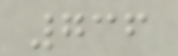736
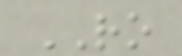RO
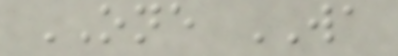ONE WA
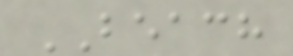BEACH
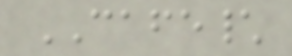CAFE\
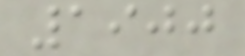1900
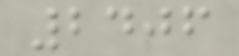2406
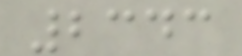2343
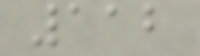112
